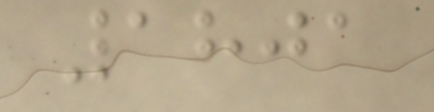1801
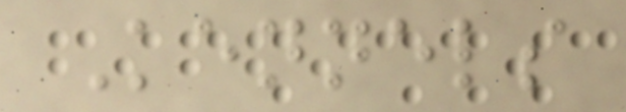Kennels
